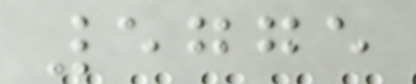5775
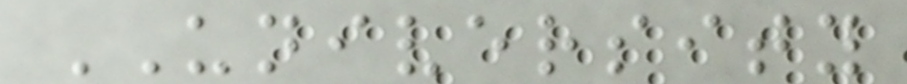UNIVERSITY
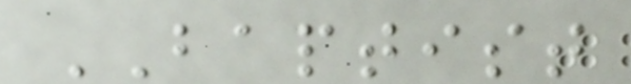BAPTIST
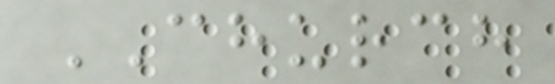CHURCH
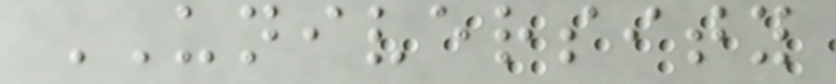UNIVERSITY
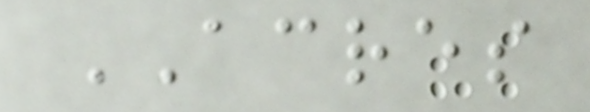ACRES
